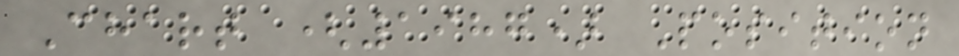Chart (1987) Position
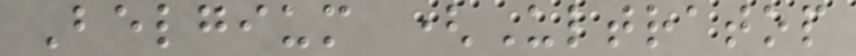Belgium (Ultratop
